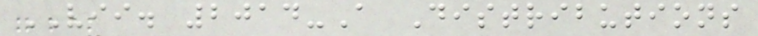VII. 2014-A Distributions
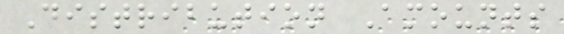Distribution Amounts
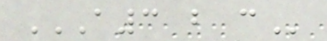A3 B C
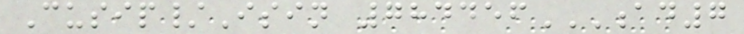Cusip/Isin 784456AD7
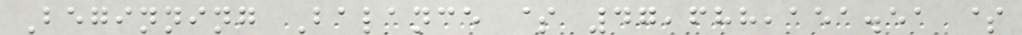Beginning Balance $ 47,688,151.51 $
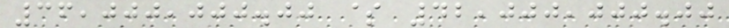36,000,000.00 $ 42,000,000.00
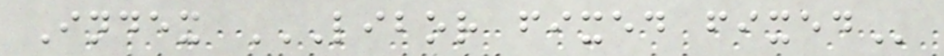Index LIBOR FIXED FIXED
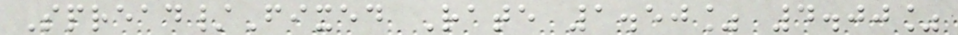Spread/Fixed Rate 1.50% 4.00%
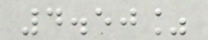4.50%
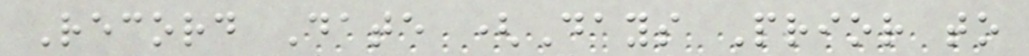Record Date (Days Prior to
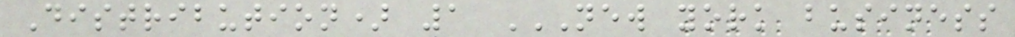Distribution) 1 NEW YORK BUSINESS
